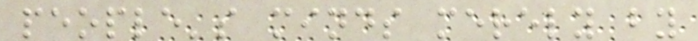people's minds merely by
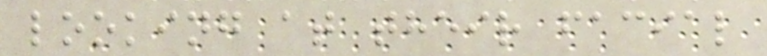looking at their facial
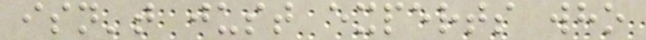isn't just experts who
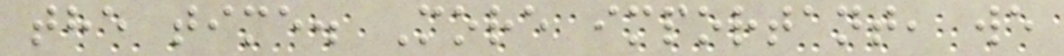the time. More important, we
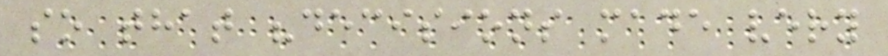so that "decisions made very
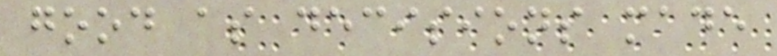good as decisions made
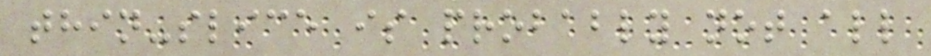thin-slice is probably not all
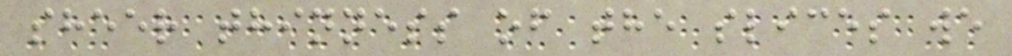sheer thinness of the slices we
